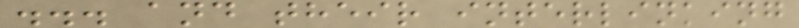... and their interlinking
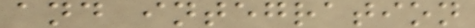and integration
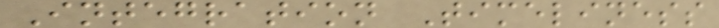Integration Timeliness
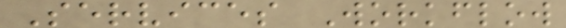Services Workflow
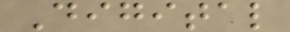Digital
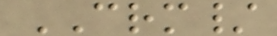CRM/
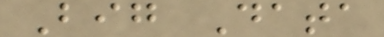Big Data
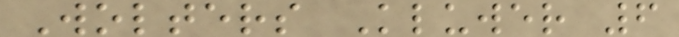Wolters Kluwer 6
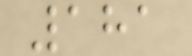181
